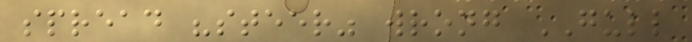spread "steer" wrong GULL
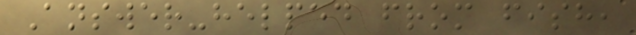Answer-helped from fish,
